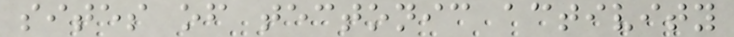sites of tectonic activity
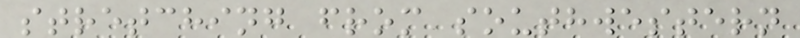stretching from southwestern
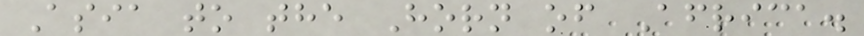Asia to the Horn of Africa.
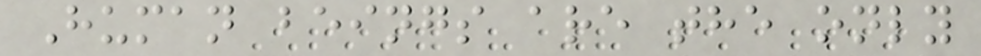Human beings are the only
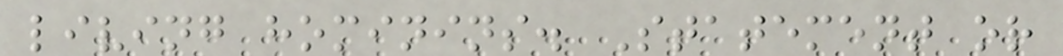living hominins. Statement or
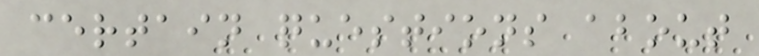certain questions about
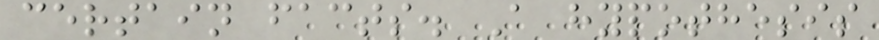certain facts. A hypothesis
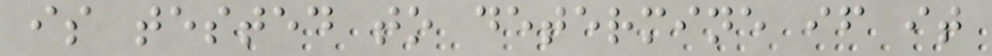is tested to determine if it
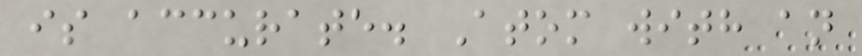is accurate. Atom with an
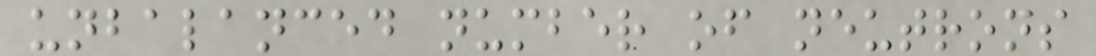unbalanced number of neutrons
